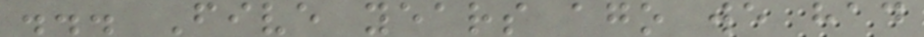... Five years ago we had
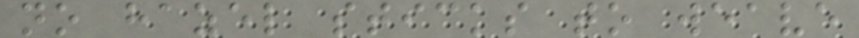no hazel sticks to weave
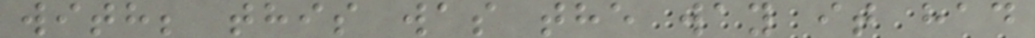with; this was the way it had
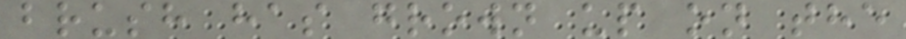brush has grown up on the
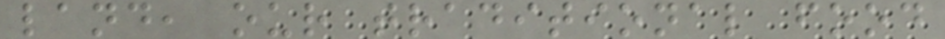land, our traditional food
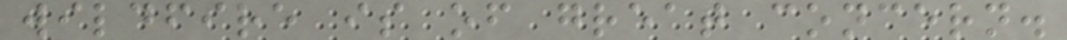wildfire is of great concern.
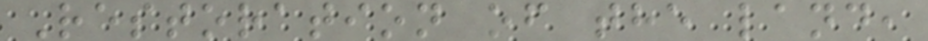Restoration of the land,
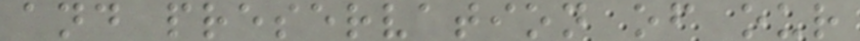and preservation of our
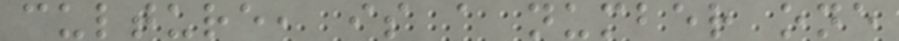culture, is a number one
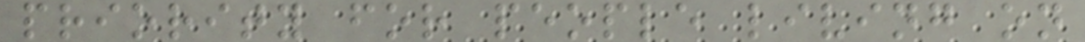priority for people living on
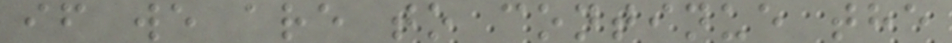if we are to continue the
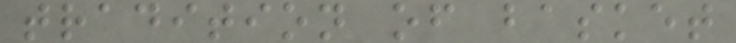tradition of basket
